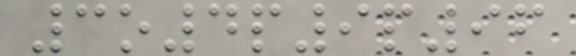3o4p9p96
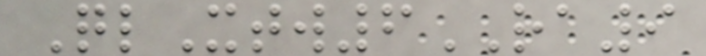QlXtw6RA9
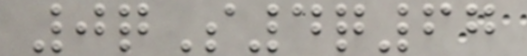0qS4q67
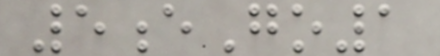5eGo1
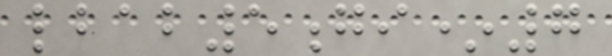lbab5gi*7
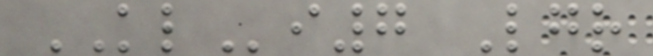KLi7 Lgr
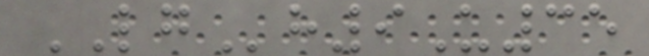LGh9U35
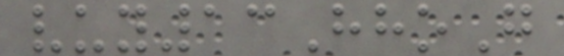vuy13HhoG
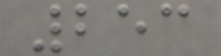253
